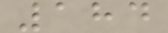184
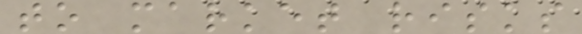to market risks
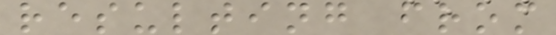resulting from
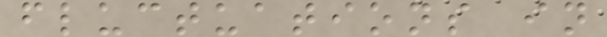fluctuations in
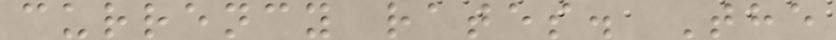currency rates. The
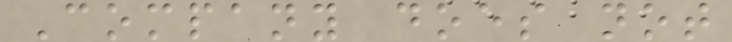Company does not
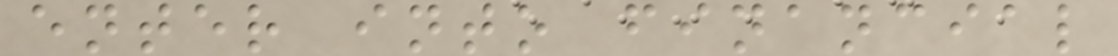enter into financial
